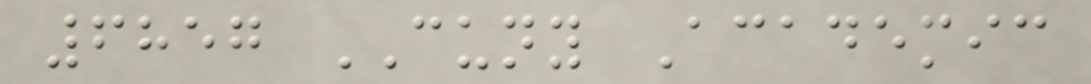6857 CUNY Academic
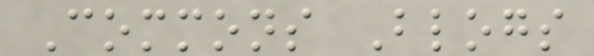Commons Blogs
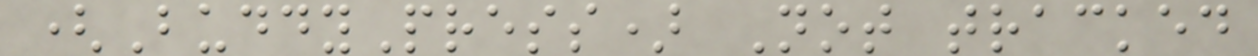(BuddyPress) Not tracked
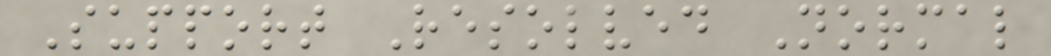Support Resolved Normal
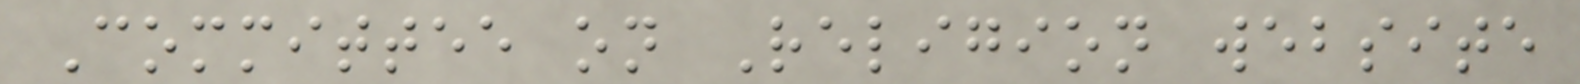Committee on Religion website
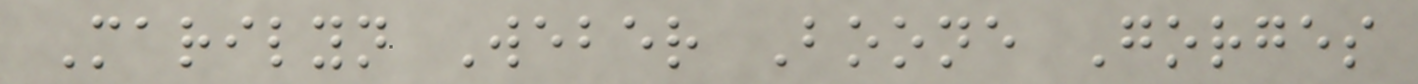Marilyn Weber Boone Gorges
